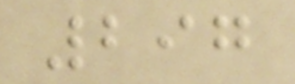297
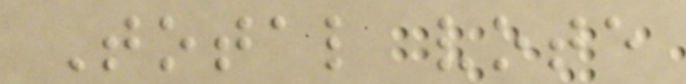Total vote
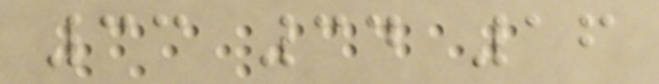33 34 16
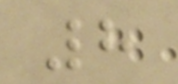8
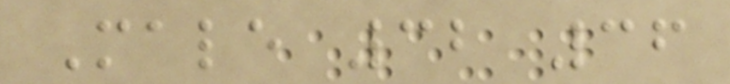Male 32 36
